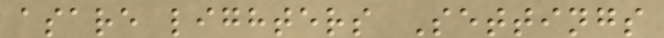asare lighters Settings
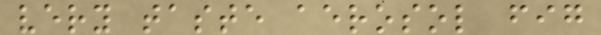very taste aerosol fig
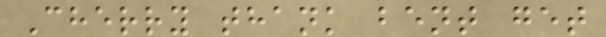Cherry thank bent get
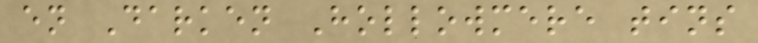en Darken Hollowmere tins
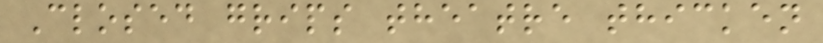Closed grips theatre thicken
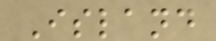Island
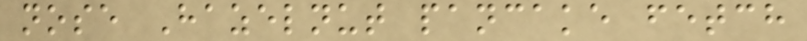nose Hazelnut pancake fetch
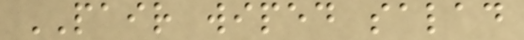PAIR wiped salad
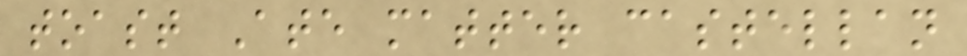toast Ate matter castellan
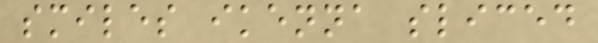smiles ikenna sliced
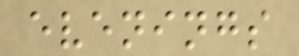evenings
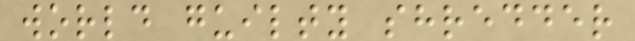world guilty shredder
